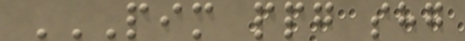PIM PPG SHG
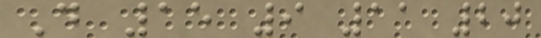D 15 9 11 20
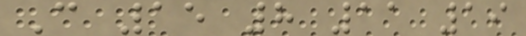C 15 8 11 19
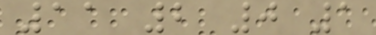11 2 0 1
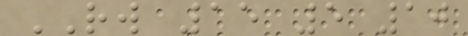RW 15 5 10
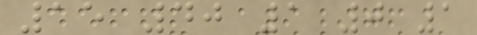15 40 1 0 1
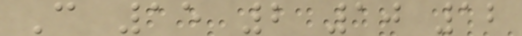C 15 2 10 12
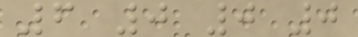6 0 0 0
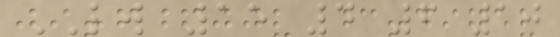LW 15 4 6 10
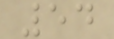54
